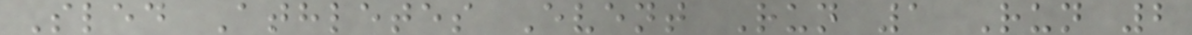Sled Athletes Event Run 1 Run 2
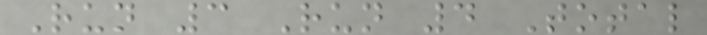Run 3 Run 4 Total
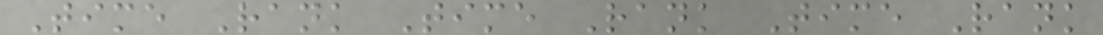Time Rank Time Rank Time Rank
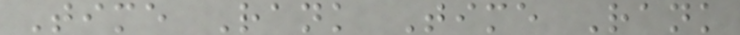Time Rank Time Rank
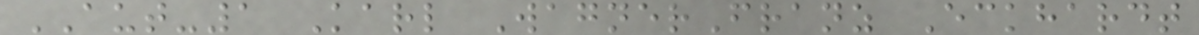AUT-1 Karl WagnerFranz Eckhardt
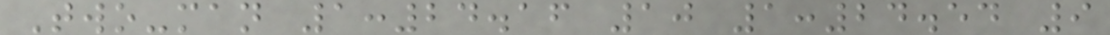Two-man 1:24.16 10 1:24.54 9
